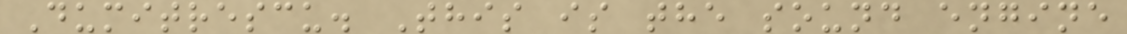Dumitrescu. This is the sound engine
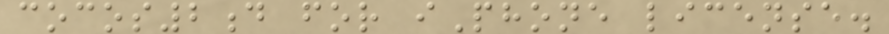cocos2d for iPhone license.
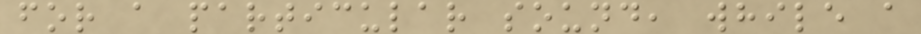for a particular sound, while a
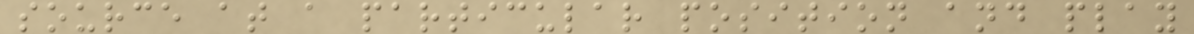source at a particular position and play
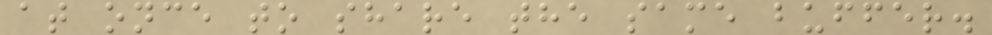at once to share the same buffer.
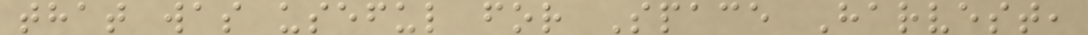that was useful for Space Harvest,
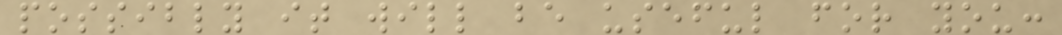possibly it will be useful for you:
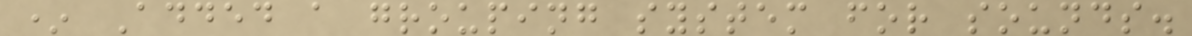* Added a grouping system for sounds.
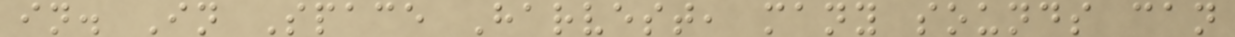in. In Space Harvest, many sounds can
